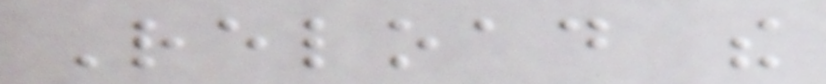Reload the
